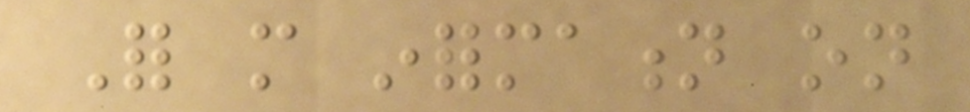For more information on
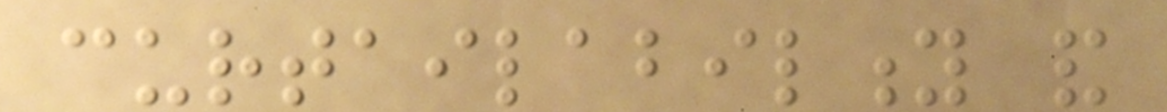curtailability and
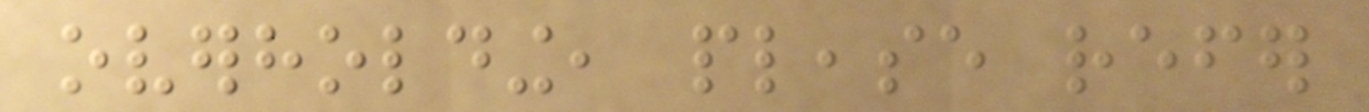overholding, please refer
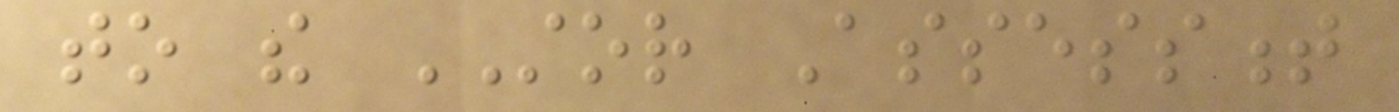to the STOR Assessment
